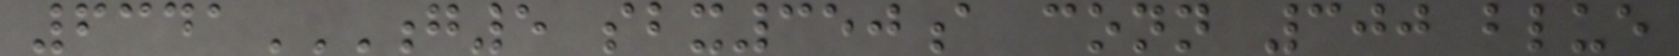6341G5 SBX350A CONN 300 BLUE
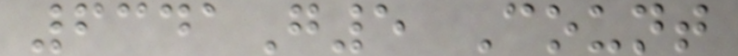6341G5 Count
